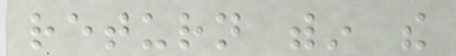return within the
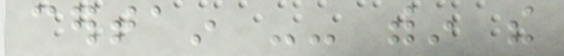certain -- within the
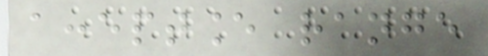acceptance range
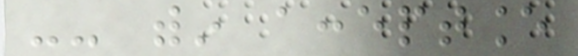-- within acceptance
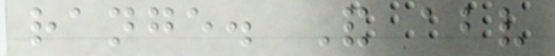range. And above
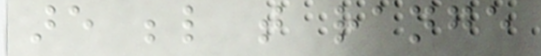are below that range
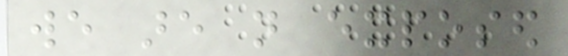we are not exposed
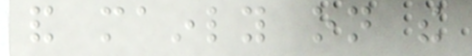and mainly on the
